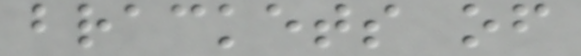brackets of
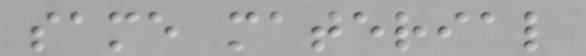same material
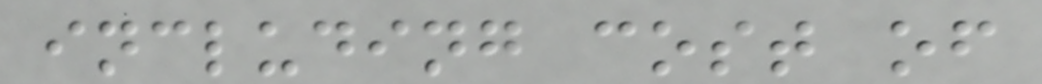including cost of
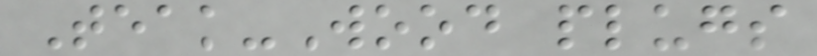Teak-Wood plugs
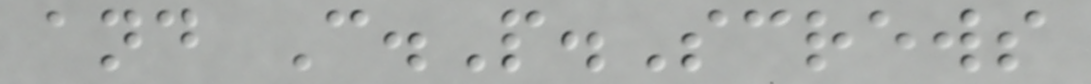and C.P.Screws
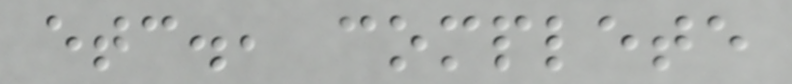etc., complete
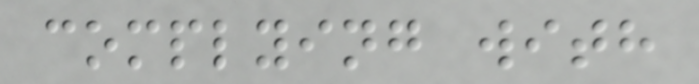complying with
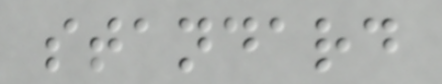standard
